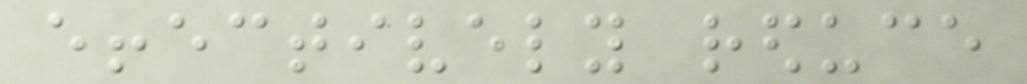effectively reduce
